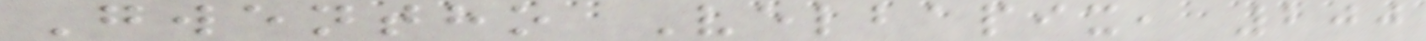Gwentho Velbapix, 200
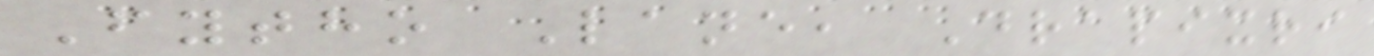Fytho Lane, Drapixri
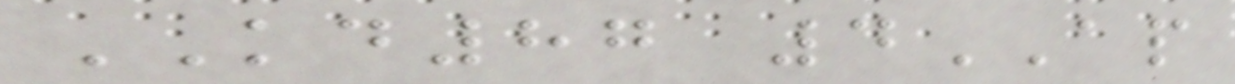KD87 4AP
